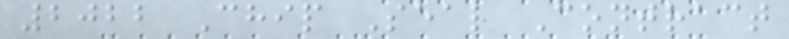2022 Chip Seal Contract
